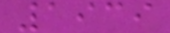1939
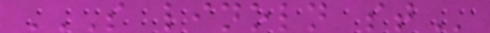S LINOLN ST
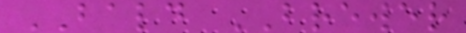BALD BREWER
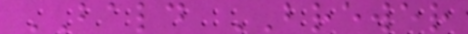BALD BREWER
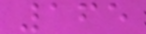165
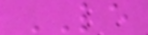LE
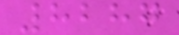8287
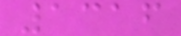1316
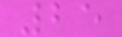25
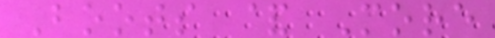Boots & More
